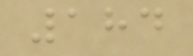184
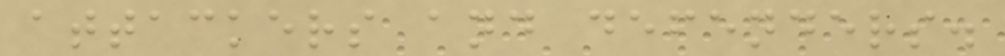attackers and defenders.
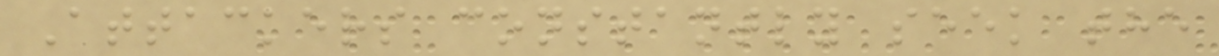Attackers constantly seek the
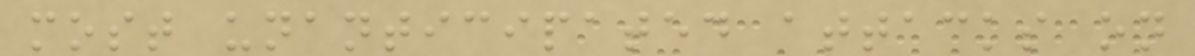most unanticipated attacks on
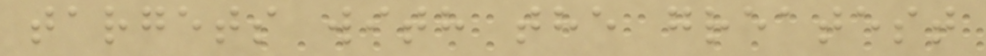targets with the greatest
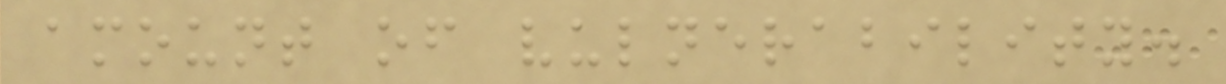amount of vulnerability.
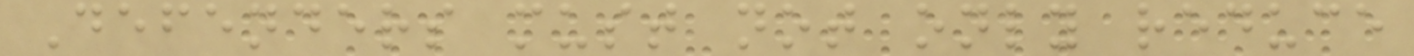Defenders must not only reduce
